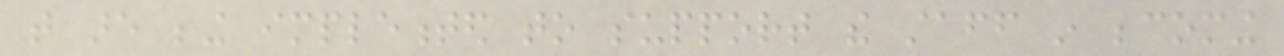that are being implemented to support the staff in becoming
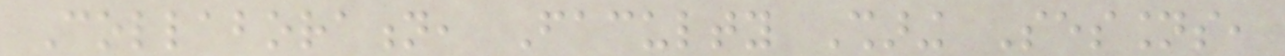Collaboration, Faculty Sharing Sessions,
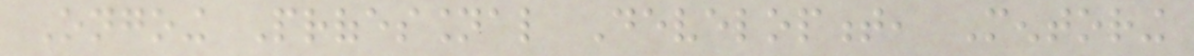Ongoing Professional Development, Mentoring
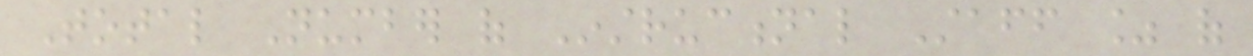Total Number of Instructional Staff % of
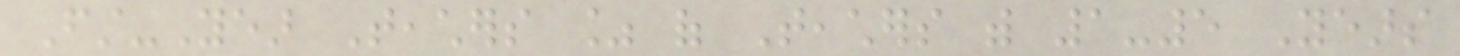First-Year Teachers % of Teachers with 1-5 Years
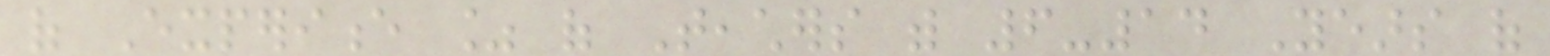of Experience % of Teachers with 6-14 Years of
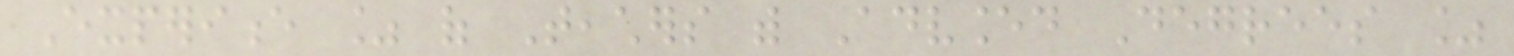Experience % of Teachers with Advanced Degrees %
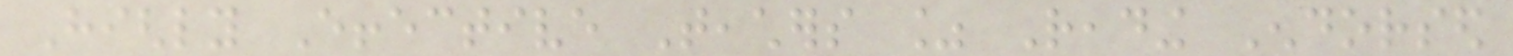Highly Effective Teachers % Reading Endorsed
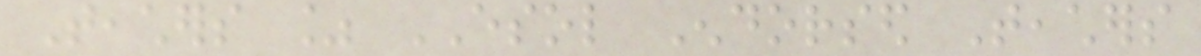Teachers % ESOL Endorsed Teachers
